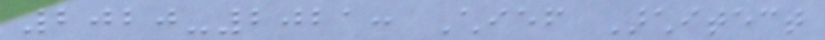2020-2021: Chief Architect
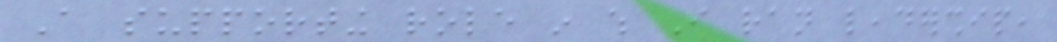A supporting role in which I ran leadership,
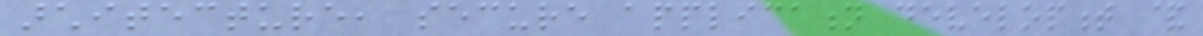architecture, secure application development &
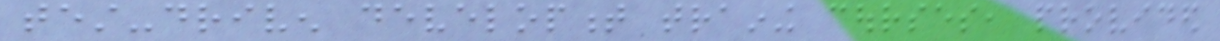test-driven development training courses, provided
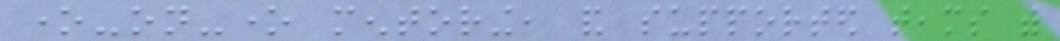one-on-one mentoring, and supported teams with
